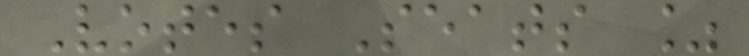Votes Seats %
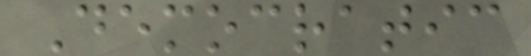Democratic
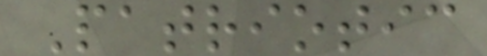Patriotic
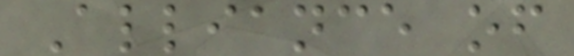Alliance of
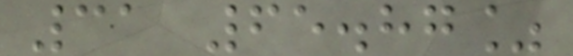31 65.87%
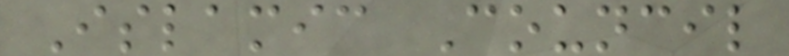Islamic Council
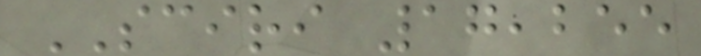SCIRI 17,255
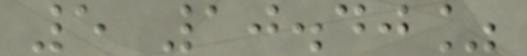5 10.40%
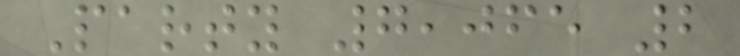Party 7,065 2
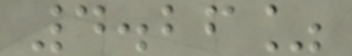4.26%
